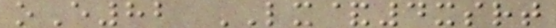oE82 LX&4xsrt
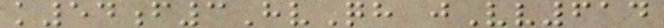k54f3HvQh jVv614
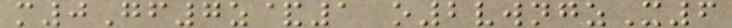m0Gf7z&1 o2vwngzX6
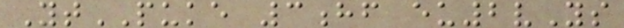YtPUKE 3hf eu2vYs
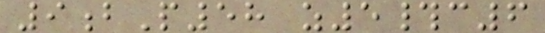9bP58 z5#c6
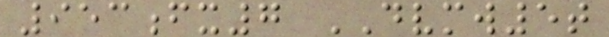953fx7 DVMW5t
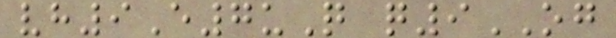vh9E7uQ q9OG
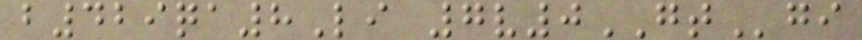b429qa8Li 7v0GTgi
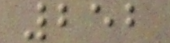252
